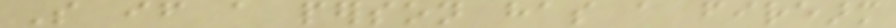So if a person has a firearm
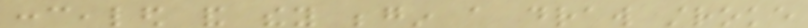concealed and they begin a draw stroke
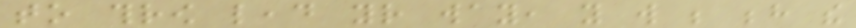to throw lead your way, you will be behind the
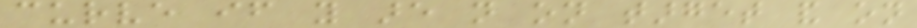curve if you are not on target and on
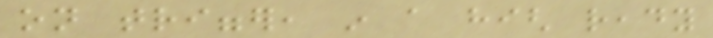on trigger, in a high ready
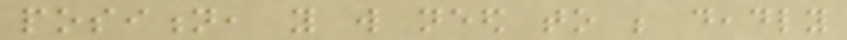position, you will need to be deadly
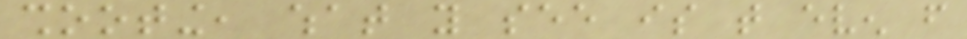shooting, what you see is that even from
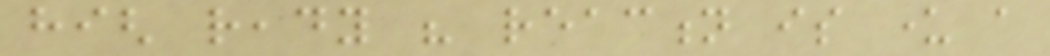high ready his reaction is under a
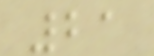21
